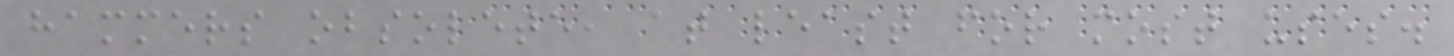hammers obsolete, at least for most uses.
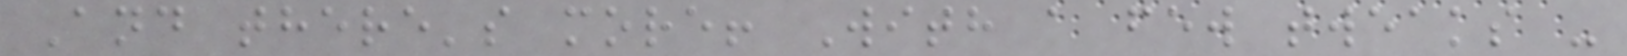And there's more! With a few tweaks -
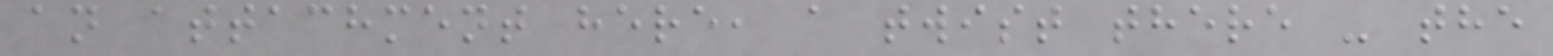an attachment here, a twist there - the
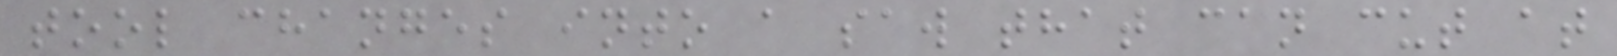tool changes into a saw that can cut at
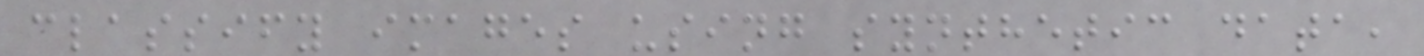classify images using synthetic data,
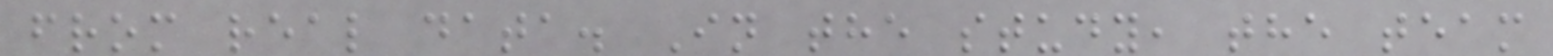from real data. In the study, the team
